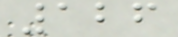126
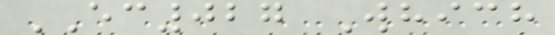EC027 Which
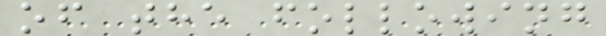of the following
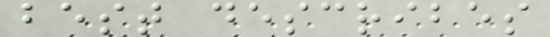best describes
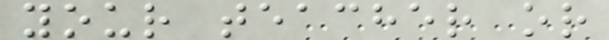your teacher or
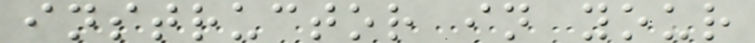instructor in your
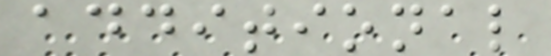additional
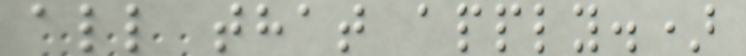all that apply.)
